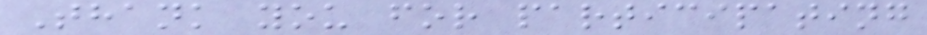Thank you for participating
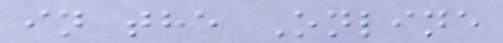in the Online
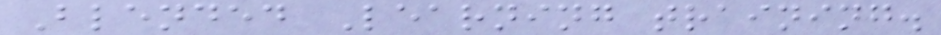Blended Learning training.
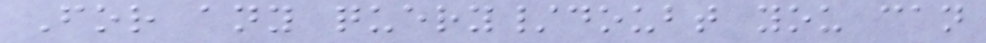For any query/doubt you can
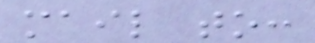mail to:
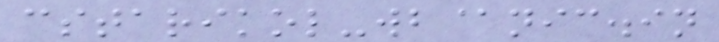cstarikol-wb@nic.in
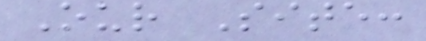Our Site:
